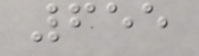655
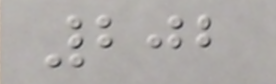202
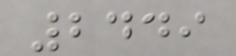2449
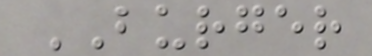BURGER
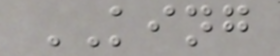KING
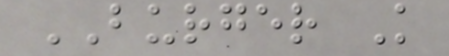BURGER K
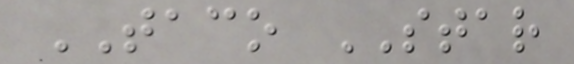TACO STAR
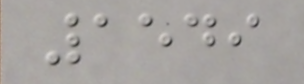1549
